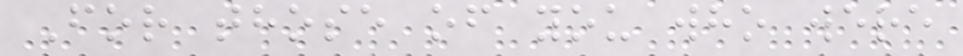For those of you who were
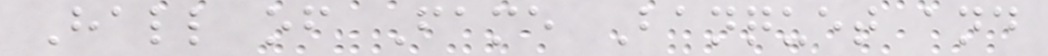Hall of Fame Banquet and
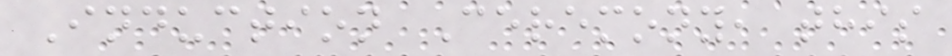Induction Ceremony, this
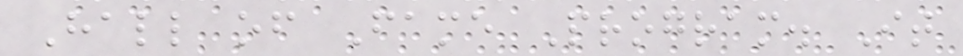Hall of Fame Program. It
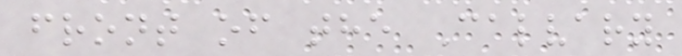front of the Calvary
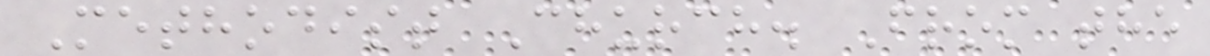Methodist Church. From the
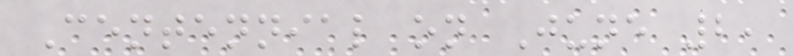Centennial on June 2,
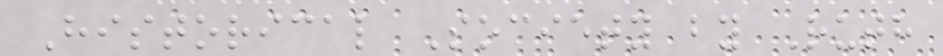Historical Society by Ruth
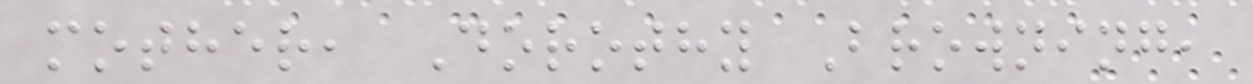mother, Dorothy Browning,
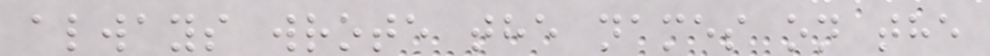always wrote the names on the
